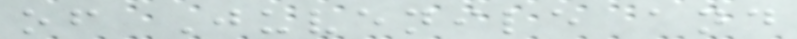of Juvenile and
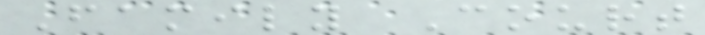Family Court
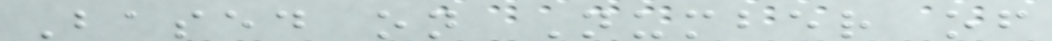Based on Number of
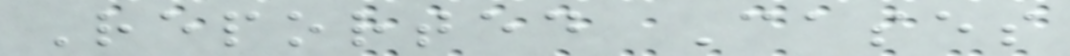Reported Cases
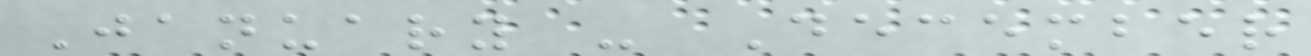January - December
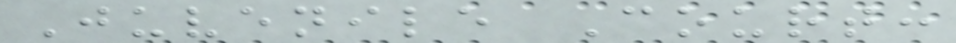Juvenile Court:
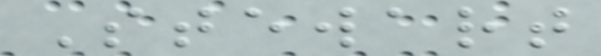Stewart
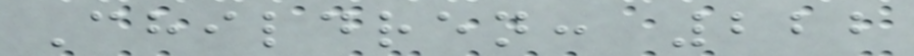Children: 222
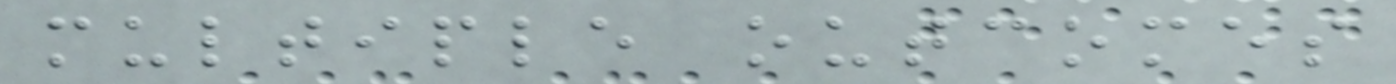multiple outcomes
